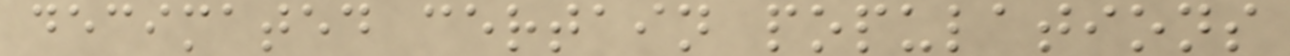decimated certain populations
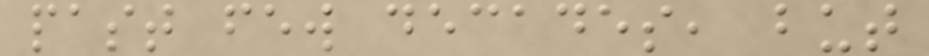past few decades, but
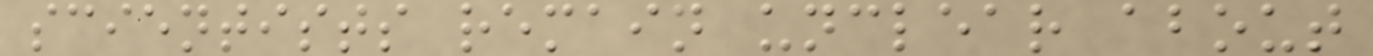scientists remain unclear about
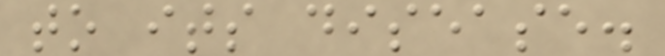to its disease.
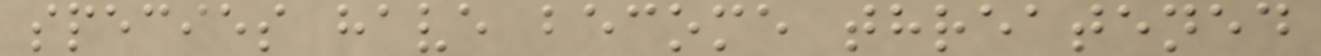species have become threatened
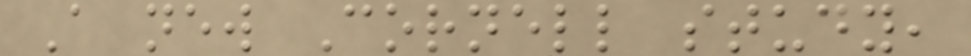A new Cornell study,
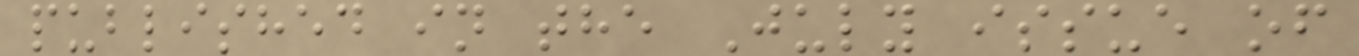published in the July issue of
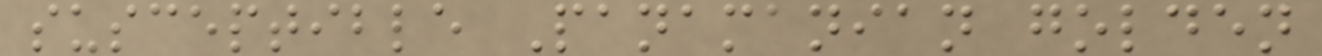susceptible Panamanian golden
